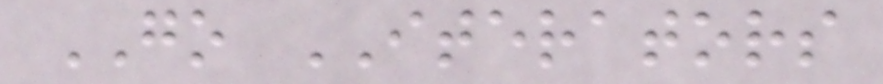GO ITERATORS
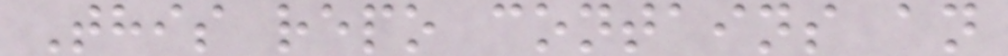This repo contains an
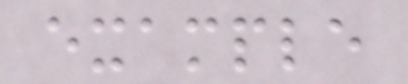example
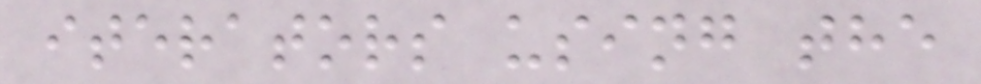iterators using the
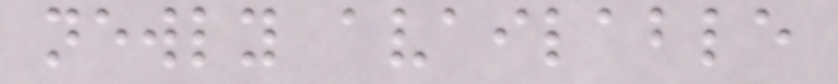newly available
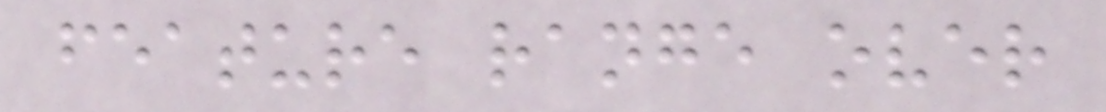feature range over
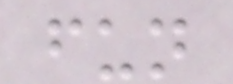fun
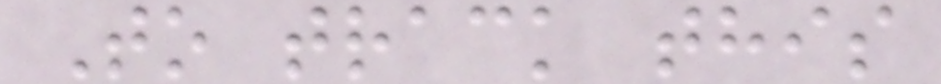To track this
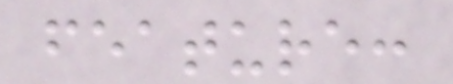feature:
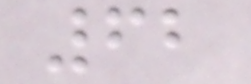62
